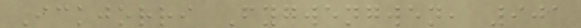Ickjorri Fygwengwen, 901
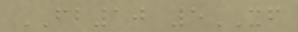FB10 5XF
